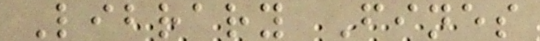Library Fines
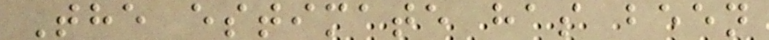The estimate has been
